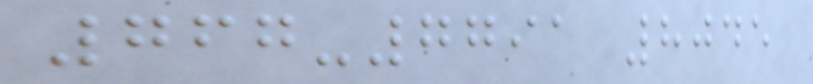767-7791 8045
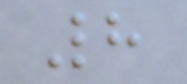8
